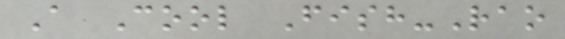A Cool Fish-Rao
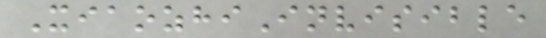XiaozhiInvisible
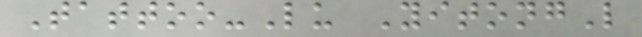Tattoo-Lu YitongL
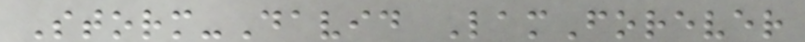Storm-David LamForever
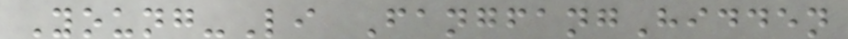Young-Li FangfangHidden
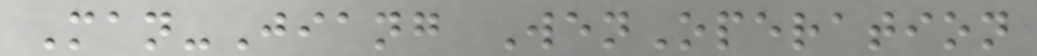Man-Jiang WenOperation
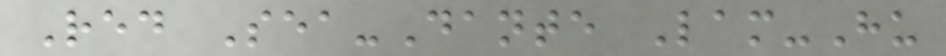Red Sea-Dante Lam-Hu
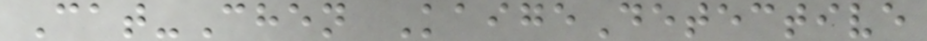Cat-Chen KaigeDetective
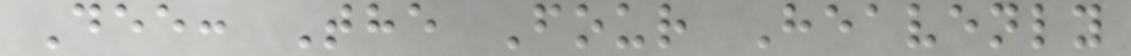Dee: The Four Heavenly
